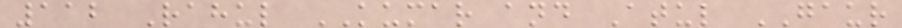112 Rahul KUMAR and Atul GAUR
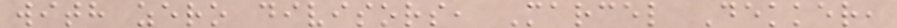with zero divisors, Marcel Dekker,
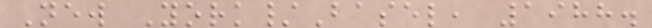New York/Basel, 1988.
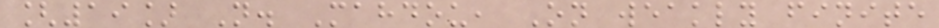[19] N. Mahdou, On weakly finite
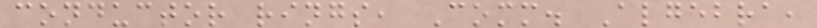conductor rings, Comm. Algebra,
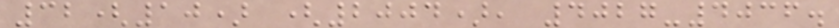32(10) (2004), 4027-4036.
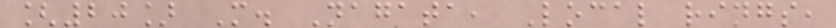[20] M. Nagata, Local rings,
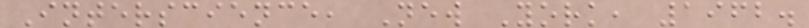Interscience, New York, 1962.
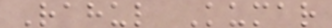Rahul Kumar
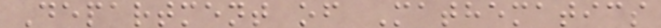Department of Mathematics
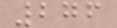276
